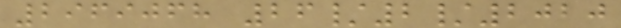2969068 26/2/2020
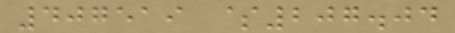407519 $207.04
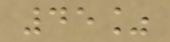45%
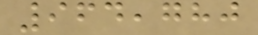964,780
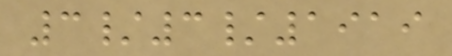3/3/1919
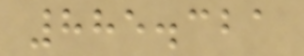885.321
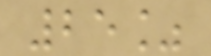25%
